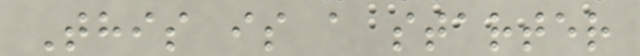This is a starter
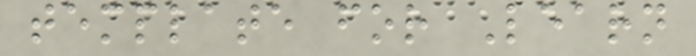template for Learn
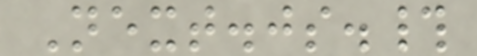Next.js.#
